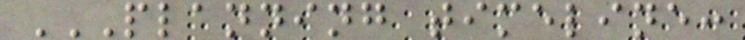PLANNING TIMELINE:
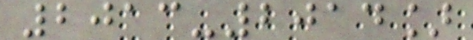2013-2014]
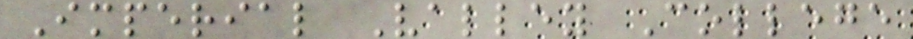Imperial Valley College
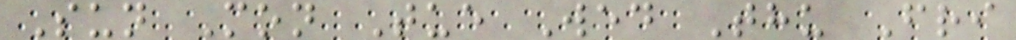Sun Mon Tue Wed Thu Fri
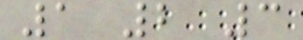1 2 3
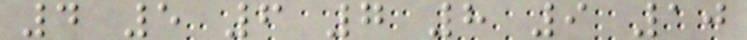4 5 6 7 8 9 10
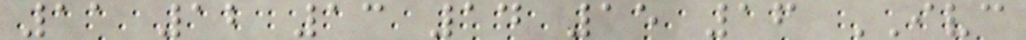11 12 13 14 15 16 IVC
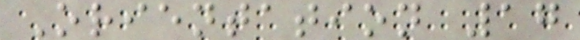Orientation 17
